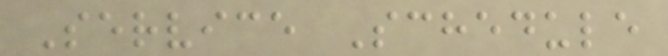Service Schedule
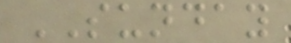SUNDAY
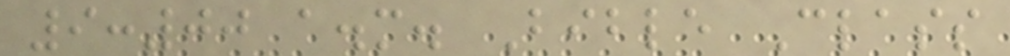9:00 a.m. Bible Class
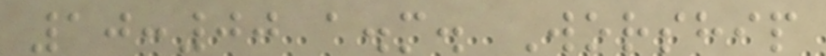10:00 a.m. Worship
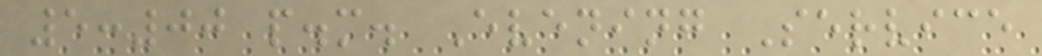5:00 p.m. Evening Service
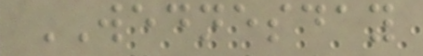WEDNESDAY
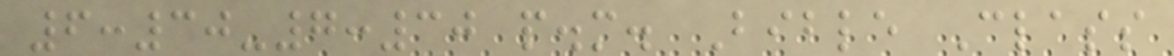6:30-7:30 p.m. Bible Class
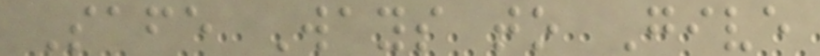Safe Ways to Give
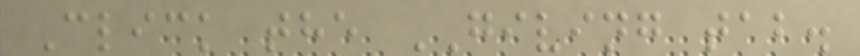Click the GIVING tab.
